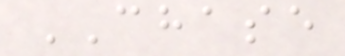CHASE
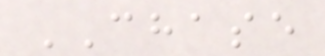CHASE
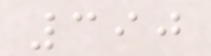390
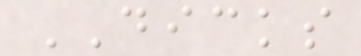DICKS
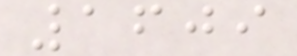1609
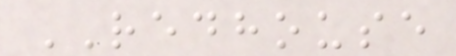REDHOUSE
